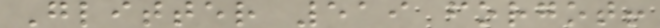Glitter 519 forgot!
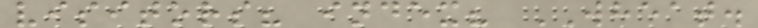visitors? index? WHEAT.
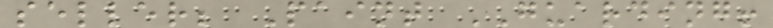seller; Paint GUARDING!
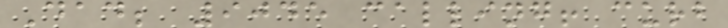Dad; 9045 calling! curb
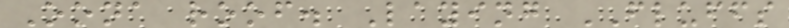Oona roof. Laying FLUFFS
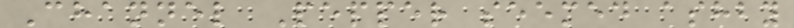Channel Pepper seemed ashby
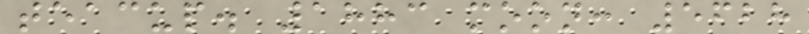teacup. 1883 moon: 5628
